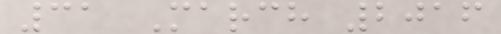31 March 2016
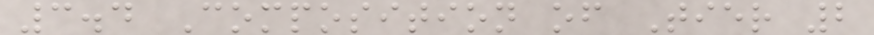3.4 Composition of Tier 2
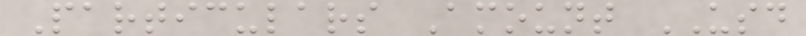Particulars Amount USD
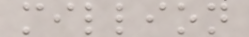million
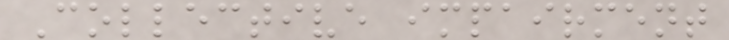Collective impairment
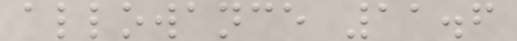allowance 11.6
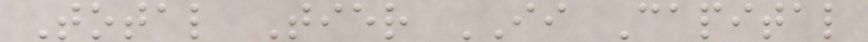Total Tier II Capital
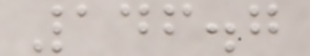146.7
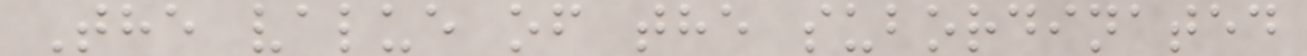The value of the subordinated
